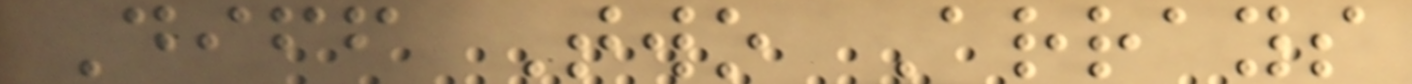Diff Two Arrays
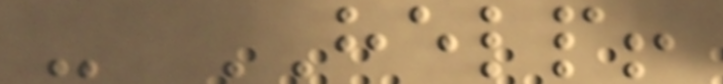- HELP!
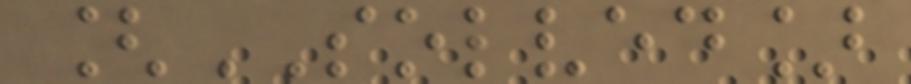[SOLVED]
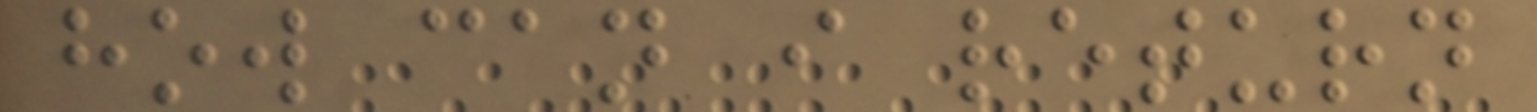how can i return
